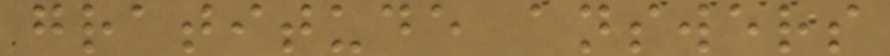gratitude answers
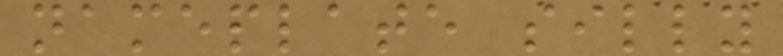nameplate silly
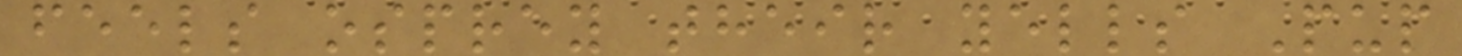feels osprey their yells Pup
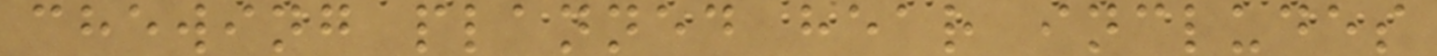chewing planned hear includes
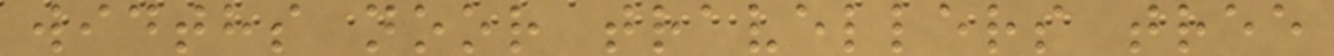widths noor travellers tree
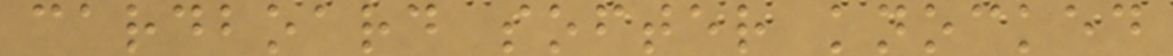cardboard softer knocked
